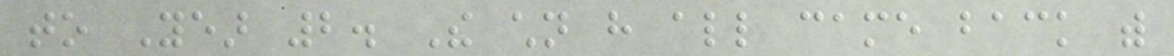to Year 2. The children have all came back with
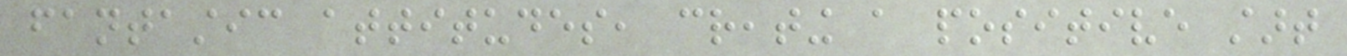fantastic attitudes, creating a positive start
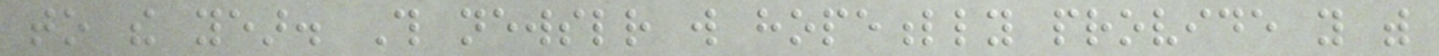to the year. This newsletter will hopefully provide you with
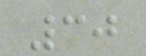30
